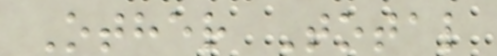Other Total
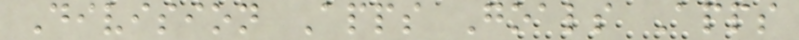Division Apps Goals Apps
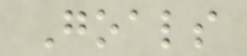Goals
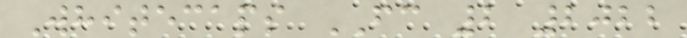Whitecaps FC 2 2022
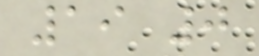19 0
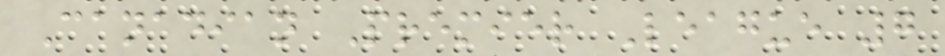Canadian Premier League 7
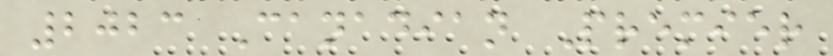2023 Canadian Premier
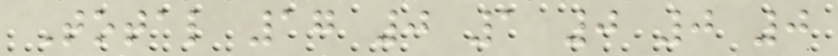Total 17 0 1 0 0 0
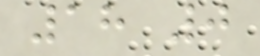18 0
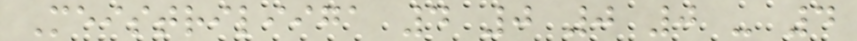Meistriliiga 4 0 0 0 - 4
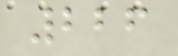226
